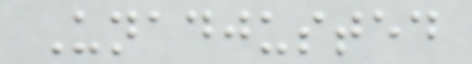Unadjusted
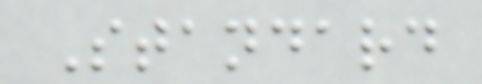Standard
